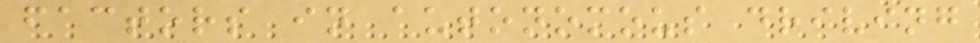factors in autonomous driving
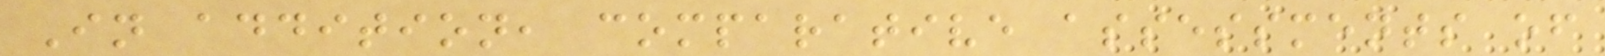In addition, comparative assessments of
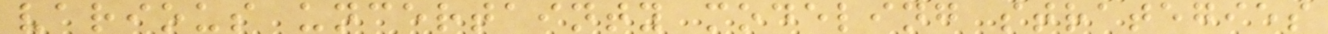various uncertainty modeling strategies
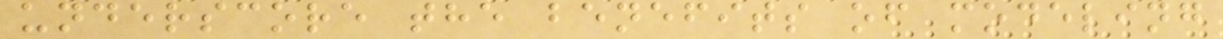underscore the benefits of modeling
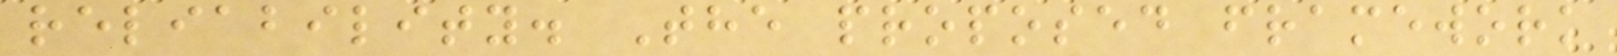reliability. The proposed framework
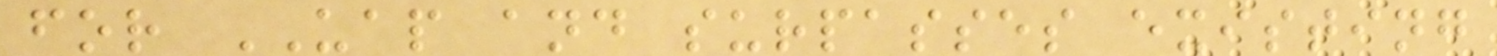for UAP and surpasses existing
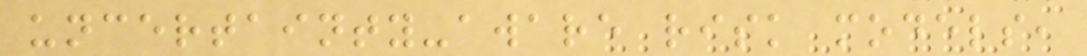uncertainty-aware risk models,
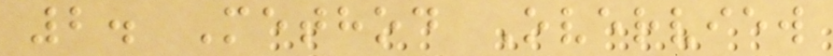2. Method Overview
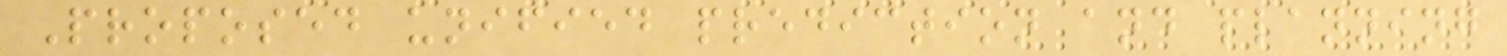Proposed unified prediction and planning
